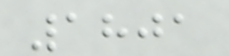1801
